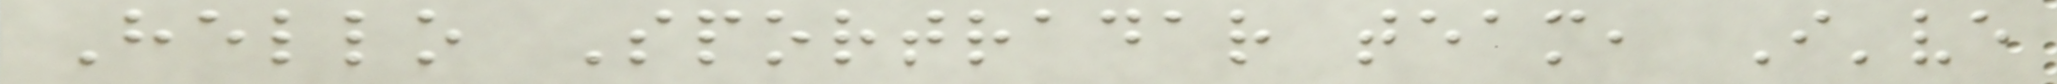Hello Sportradar team, I've
